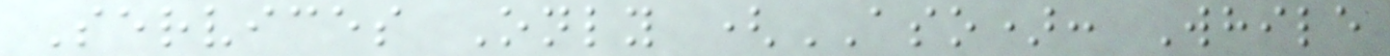Services Only (ASO): While
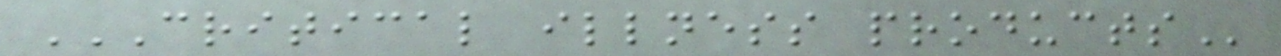CRITICAL ILLNESS PRODUCTS
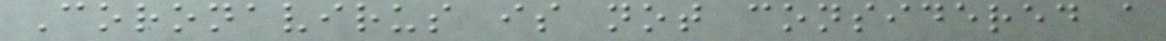Coronavirus is not considered a
